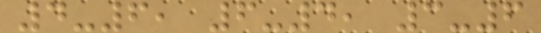4-6, 6-4, 3-6
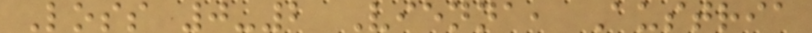Loss 0-2 Vienna, Austria
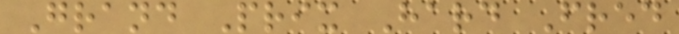Grand Prix Hard Fred
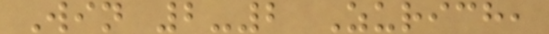Win 2-2 Zurich,
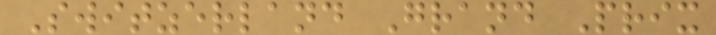Switzerland Grand Prix
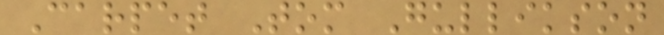Carpet Tom Gullikson
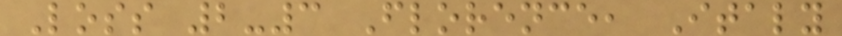Loss 2-3 Florence, Italy
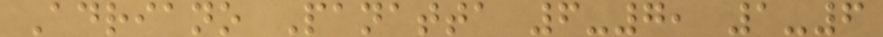Adriano Panatta 6-7, 1-6
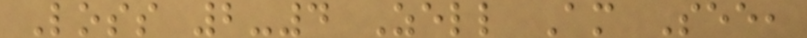Loss 2-4 Zell Am See,
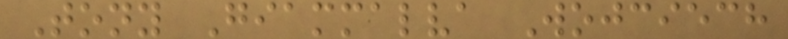Tony Giammalva Wojciech
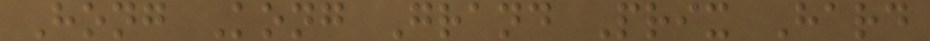Hong Kong Grand Prix Hard
